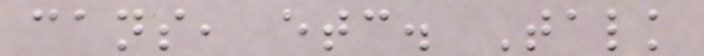cans, etc. Talk
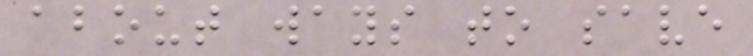about ways to save
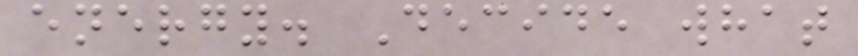energy. Decide what
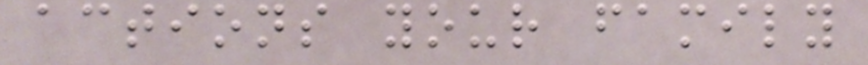actions your family
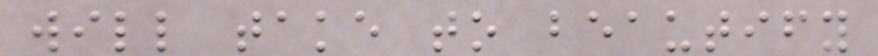will take to beautify
